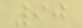90
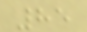85
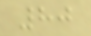80
